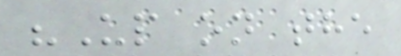"Up on the
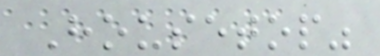Housetop"
